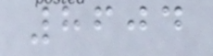8604
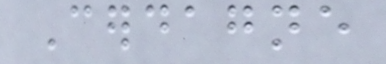Cerdagne
